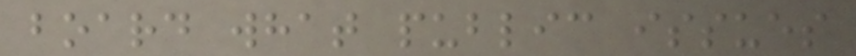board what public issues
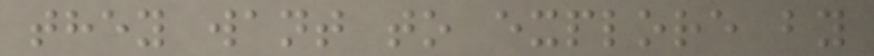they want to explore by
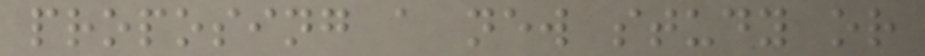proposing a new study or
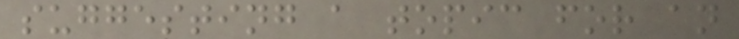suggesting a topic for an
